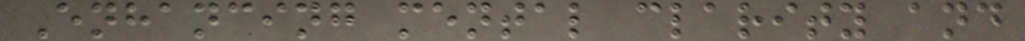Enhancing mental clarity and
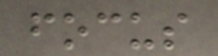focus
